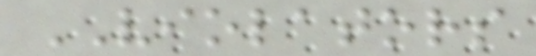VIOLATORS
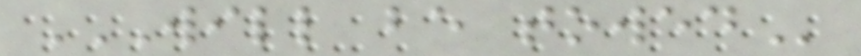WILL BE TOWED
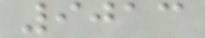9013
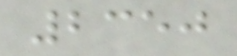2350
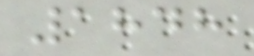1848
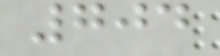704
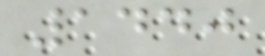1440
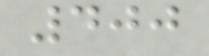400
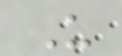U
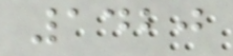1420
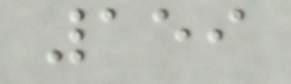159
